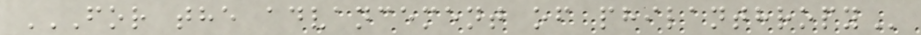FOR THE ADVANCEMENT OF PHILANTHROPY
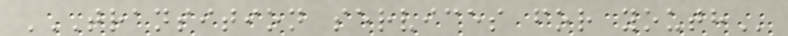TRANSITION SERVICES FOR YOUTH
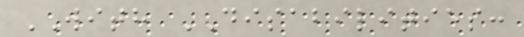WITH DISABILITIES:
